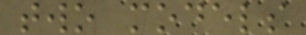two models
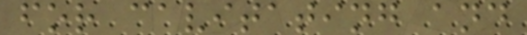for cavitating and
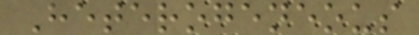Heterogeneous
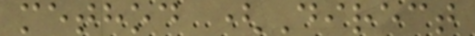method (Direct
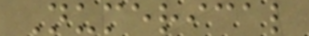Numerical
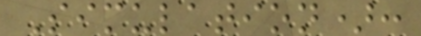Simulation):
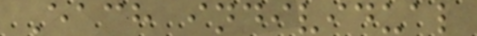Each individual
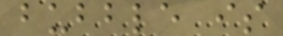bubble is
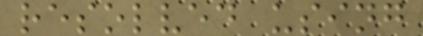resolved using
